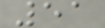51
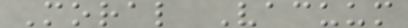Moral Vacuum
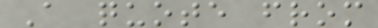A quote from
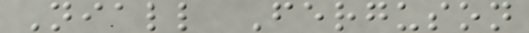Niall Ferguson
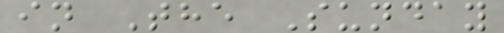in The Sunday
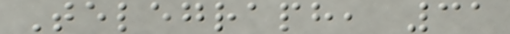Telegraph, 31
